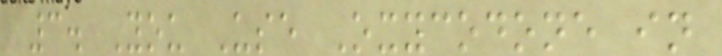3. You Use Oxycodone in
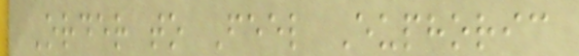Order to Feel Euphoric
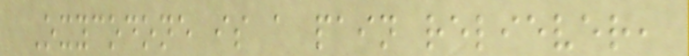Oxycodone is a pain reliever,
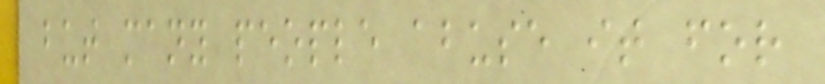but many people abuse it for
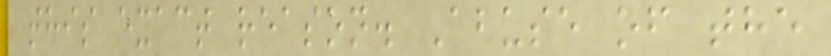this exact reason. Abuse of the
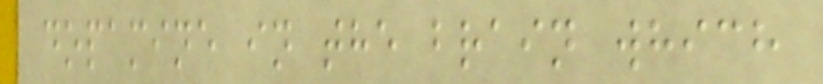dopamine in the brain which
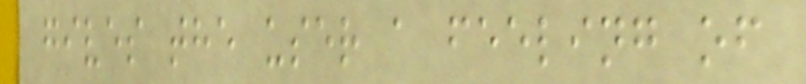gives the user a feeling of
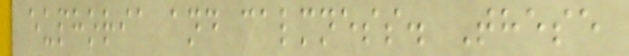euphoria and calmness. These
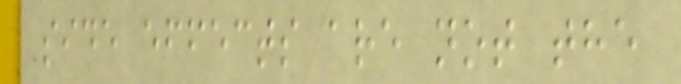side effects are not the
